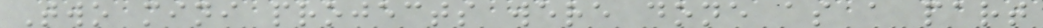Two mini projects were done as a part
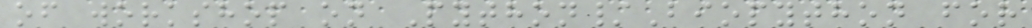of workshop on Python/Biopython for
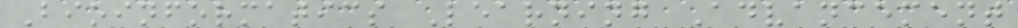Bioinformatics Learning Advancement
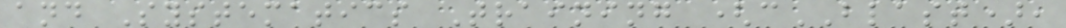and Systematics Training (cBLAST),
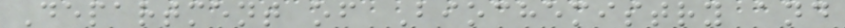Department of Biochemistry and
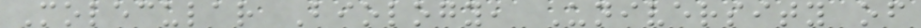Molecular Biology, University of
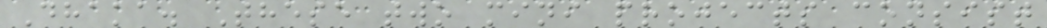Dhaka. These two mini projects consist
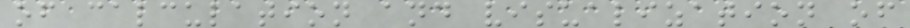of calculation and visualization of
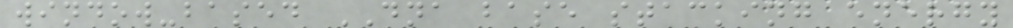window-based DNA base stacking energy
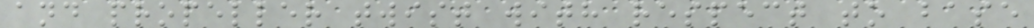and propeller twist with respect to base
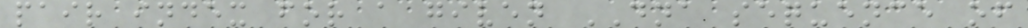pair index for a given DNA sequence of
